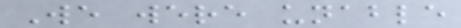We were unable
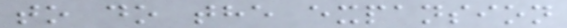to do the expansion
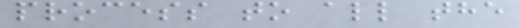process to all the
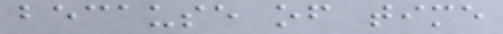because of time
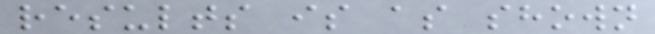results is as shown
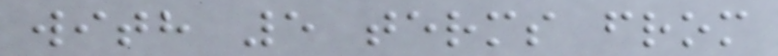with 5 terms from
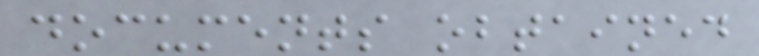documents obtained
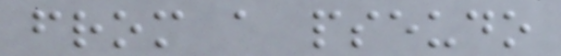from a pseudo
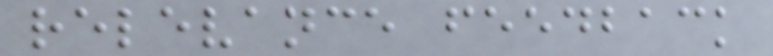relevance feedback
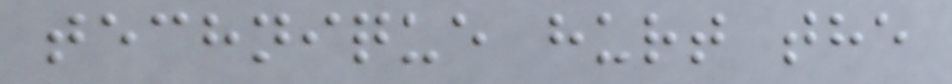technique hurt the
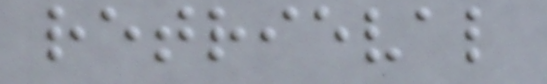retrieval
